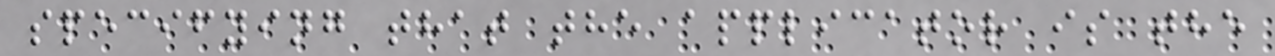specifying that the applicator is the
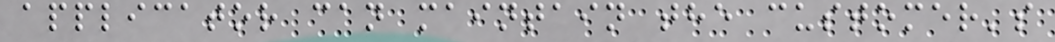applicator can maintain the customer's
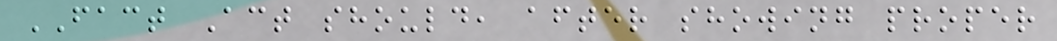FACT Act should, after showing proper
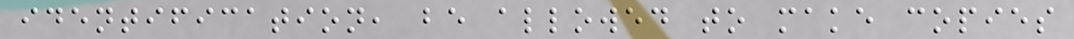identification, be allowed to make copies
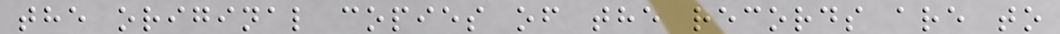the original copies of the records are to
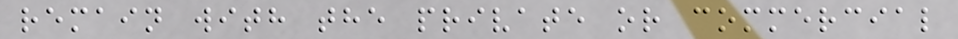remain with the private or commercial
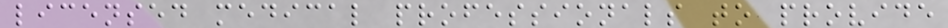licensed medical professionals to provide
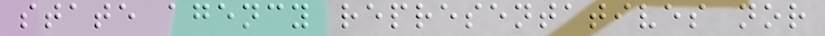state agency representatives nor
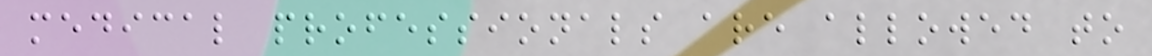medical professionals are allowed to
